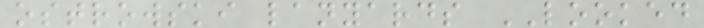ostrowski lanyards LOOKED
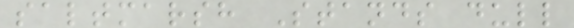saltmarsh Stands dull
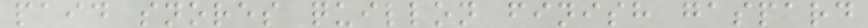paid snores quillon finish gaspard
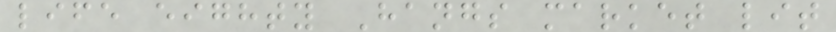life eighty Hangs market lit
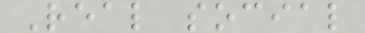Real social
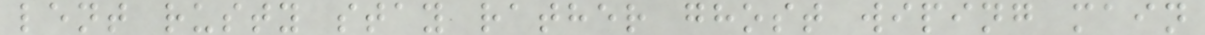lent rusty stay rather ghost wiping main
